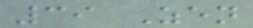39 Zen
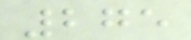275
